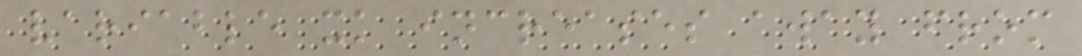variable xk increases away from
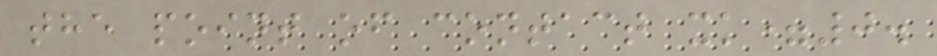the point of contact xk=0.
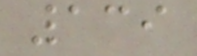139
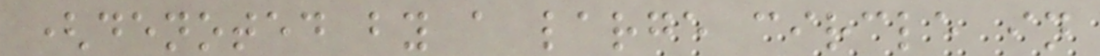(denoted by a large circle in
